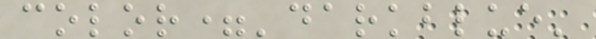color='darkblue'
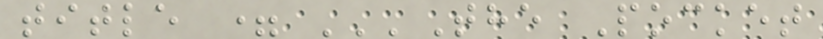title = '''The Pocket
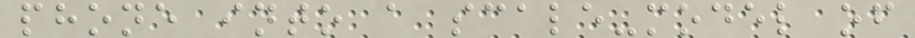phone into a scale-model of
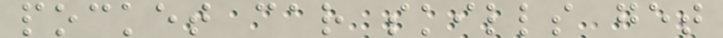pocket car skills get
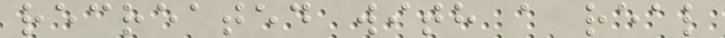recreated with a real
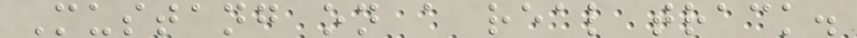Mustang on a real track.
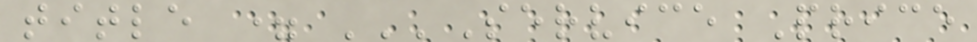title = '''Service Price
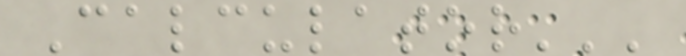Calculator'''
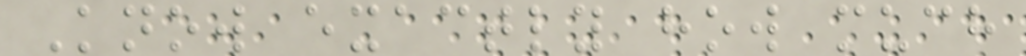Know exactly how much
